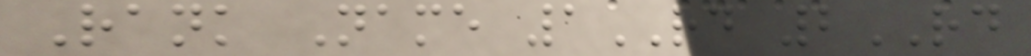Rank Name 1RD 2RD
